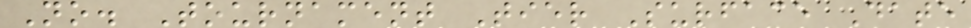No. Tournament Tier Surface Date
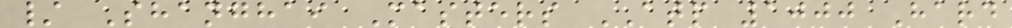/ Shanghai Masters ATP 1000 Hard
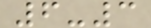6-3
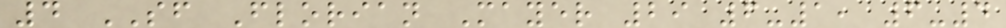4 SF Florian Mayer 29 6-1, 6-4
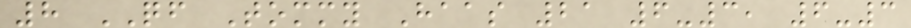8 QF Tommy Haas 21 6-3, 6-3
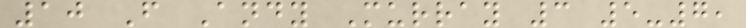10 F Andy Murray 3 5-7,
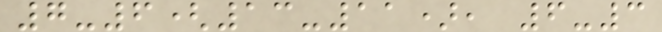7-6(13-11), 6-3
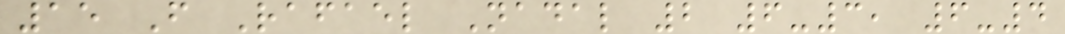15 F Rafael Nadal 2 6-3, 6-4
